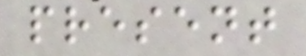present
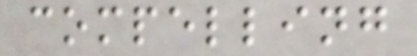compelling
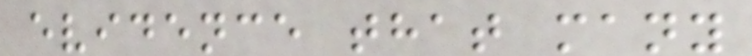evidence that many
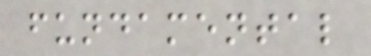fundamental
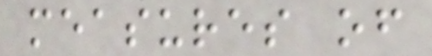measures of
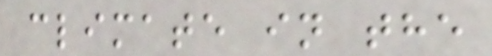climate in the
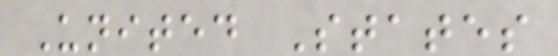United States
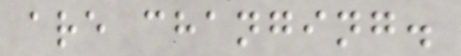are changing.
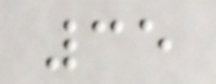35
